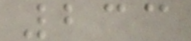233
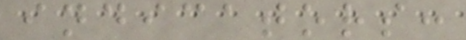indicators:
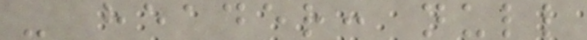- header: null
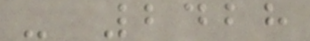- 2428
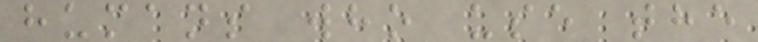humans who use the
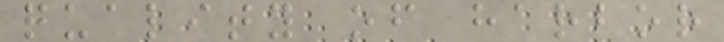quality of harbor
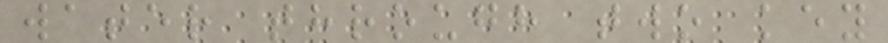water through two key
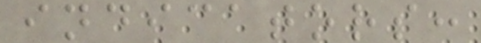indicators:
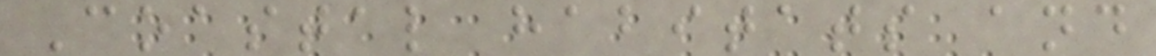Coastal habitats and
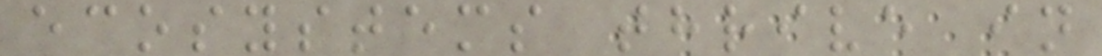ecosystems thrive in
